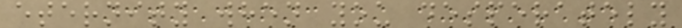eternity when you desperately
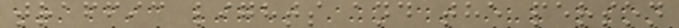traffic lights and the person
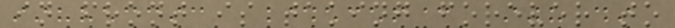in front is taking forever to
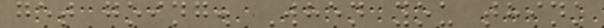get going. When you think
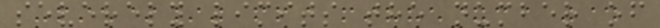severely limits the number of
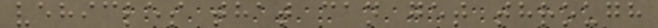vehicles that can get through
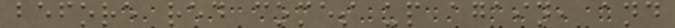before red comes up again, and
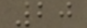20
